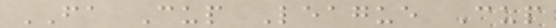FA Cup League Cup
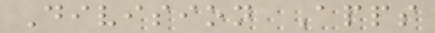Division Apps
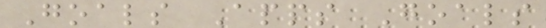Goals Apps Goals
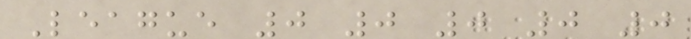League 0 0 0 0 0
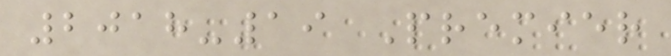2018-19 Premier
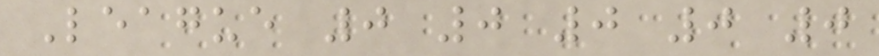League 0 0 0 0 0
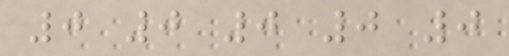0 0 0 0 0
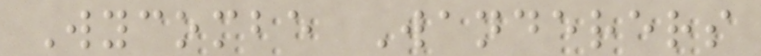Wycombe Wanderers
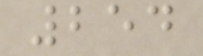254
